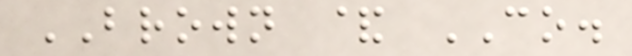BROWN & CO.
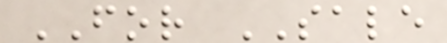FOR SALE
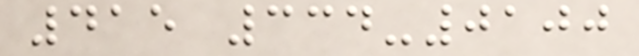415 334-0100
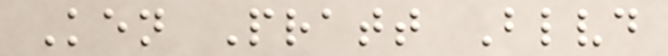Ken Pratt Blvd
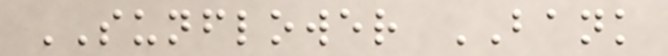SUNFLOWER BANK
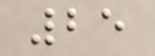25
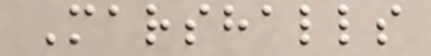Marshalls
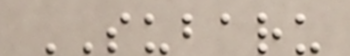SUBARU
